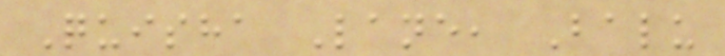Quisha Lane, Balu
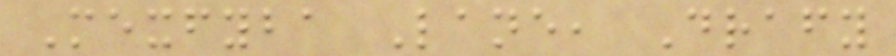Mexfyba Lane, Drafy
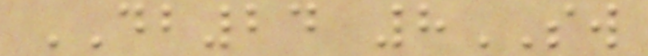DB24 8SW
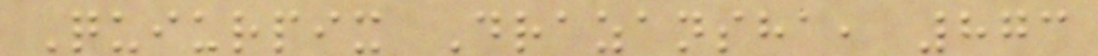Quiurpix Drazansha, 873
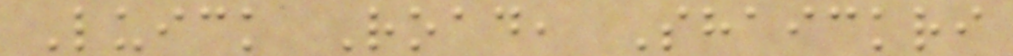Luick Road, Shaickri
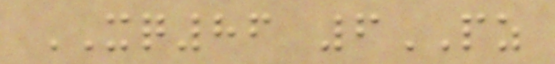XQ86 6PZ
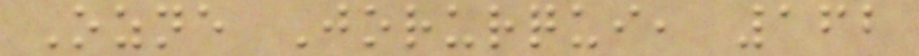Ozne Jorurqui, 162
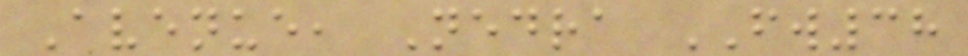Avenue, Nedra FW38
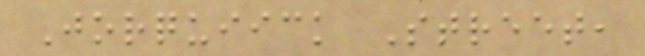Jorquiick Street,
